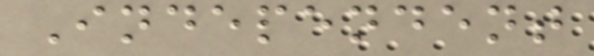Independent
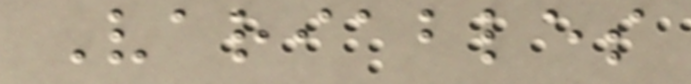Variables
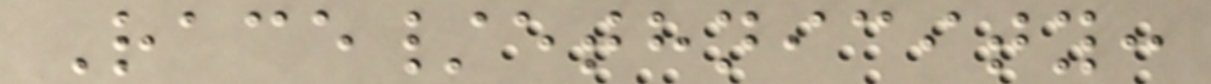Race/ethnicity:
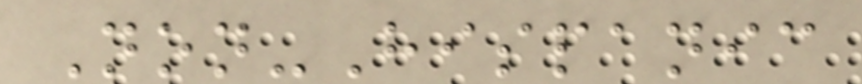Non-Hispanic
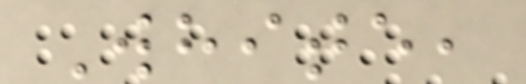White,
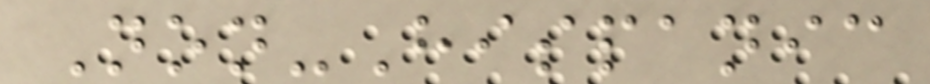Non-Hispanic
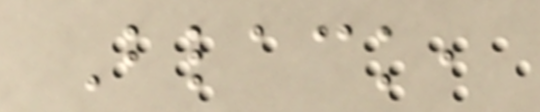Black,
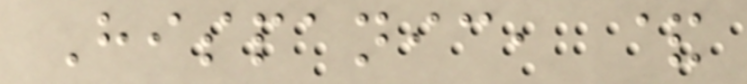Hispanic, &
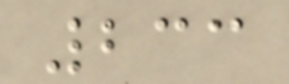233
